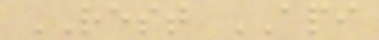REST API
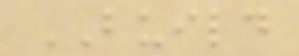BUILD
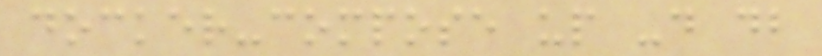docker-compose up -d db
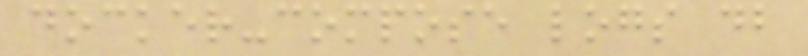docker-compose logs db
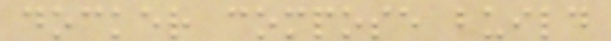docker compose build
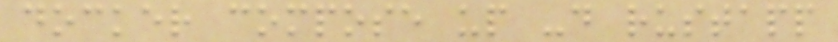docker compose up -d rustapp
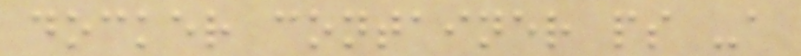docker container ps -a
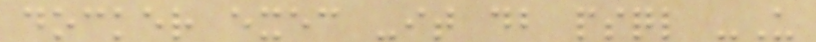docker exec -it db psql -U
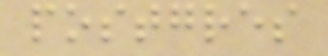postgres
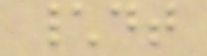\dt
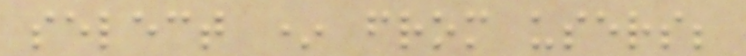select * from users;
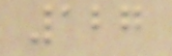127
